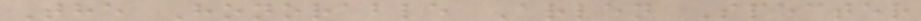The Honorable Arlen Specter
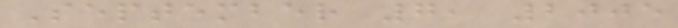September 7, 2005
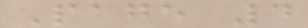Page 4
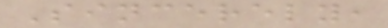Sincerely,
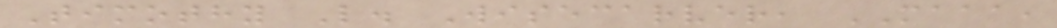Timothy L. Wisecarver, MAAA,
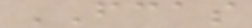FCAS
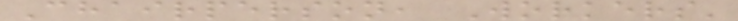Chairperson, Workers'
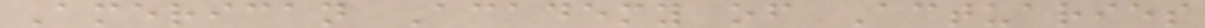American Academy of Actuaries
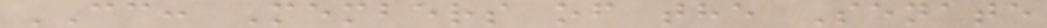CC: Members of the Senate
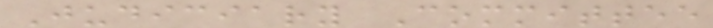Judiciary Committee
